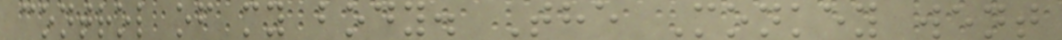control of my body. The Monkey went
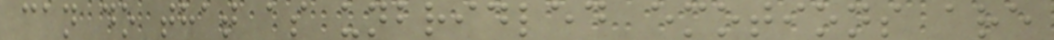can do that as unbridled emotions are
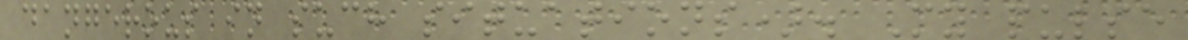dangerous in such situations). My pulse
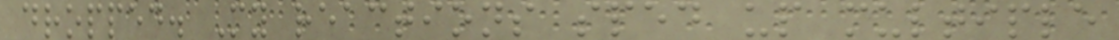dropped. My reactions sped up multiple
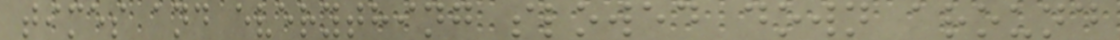times and everything slowed down around
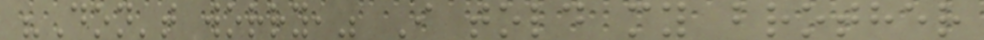"Don't worry," I told my brother
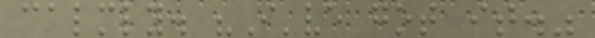calmly. "I've got it."
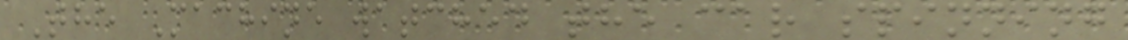The Machine watched the car spinning
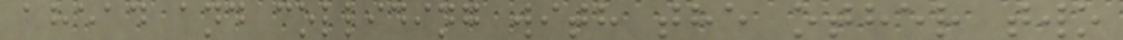ahead and colliding with the other two
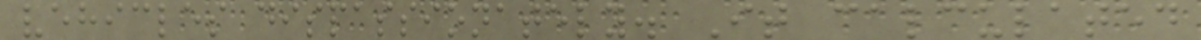vehicles dispassionately. It calculated
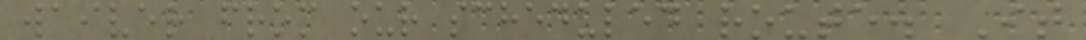waiver from our scheduled route. It
